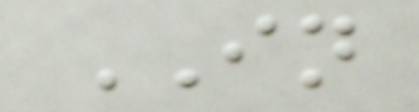IN
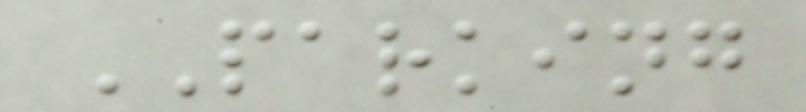PARKING
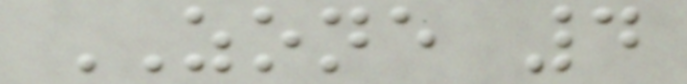ZONE 4
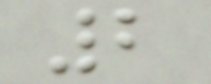2
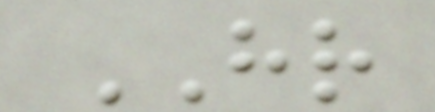HR
